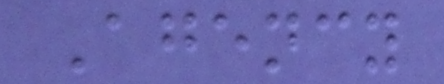Agency
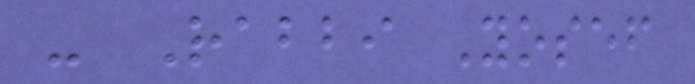- Rabbi Yosef
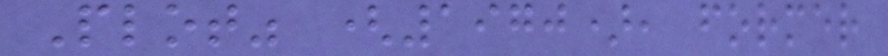Plot" (1970), former
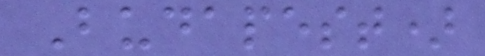Budapest)
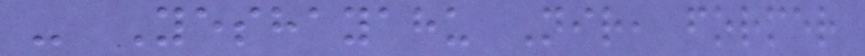- Yeshayahu Nir, former
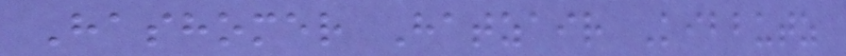Hashomer Hatzair Kibbutz
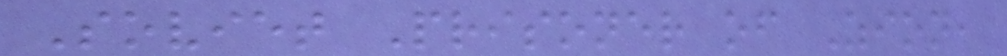Soviet Prisoner of Zion,
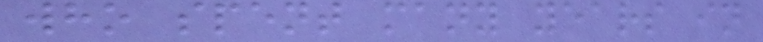who spent many years in
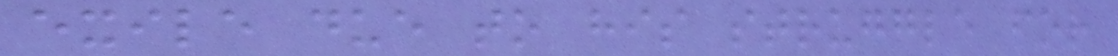exile due to his struggle for
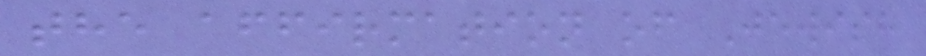the affirmation of Jewish
